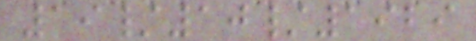19/10/1929
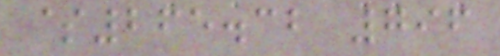$265.32 796
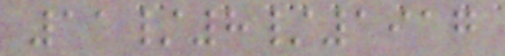11/8/1917
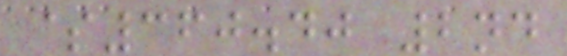$360.40 2nd
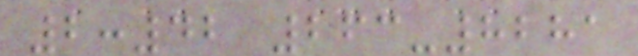2:42 263-8281
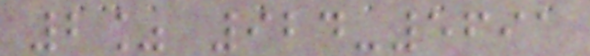2% 924-5691
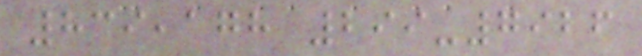839,178 299-7926
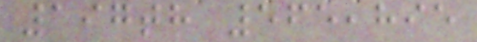197th 565,895
